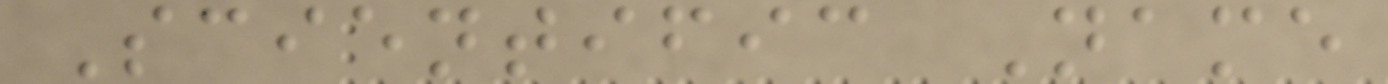Scientific Name
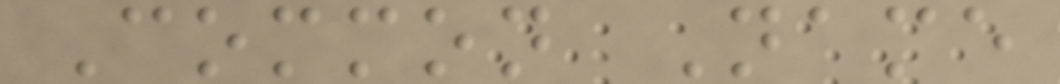Common Name
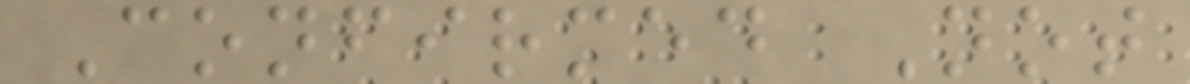Confirmed Not
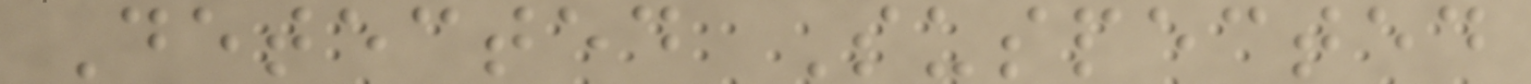Detected Suspected
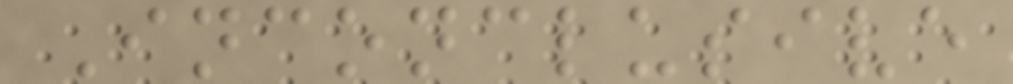Inconclusive
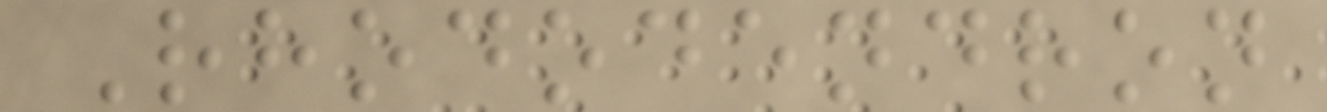Rhododendron
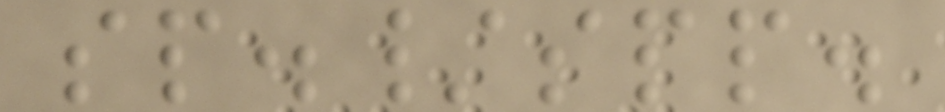sp./spp.
